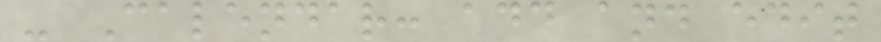- Calendar: add and edit
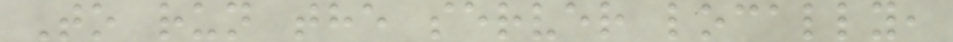To run the server locally,
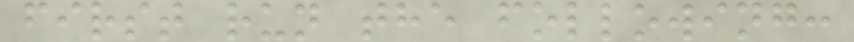first run the following:
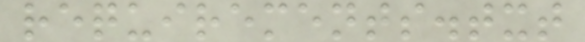requirements.txt
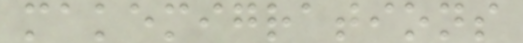makemigrations
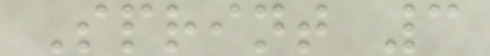Sprint 3
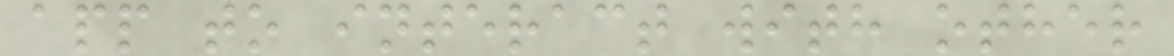app to interact with other
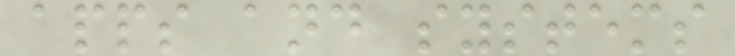apps and systems
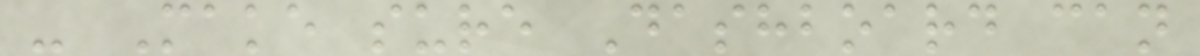- Make sure Dashboard can
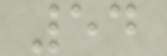54
